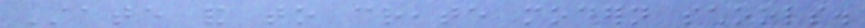State and to create modern schools.
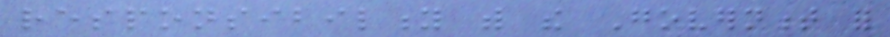responsibility with the Government for
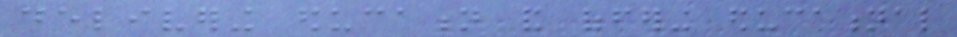delivering education and offering educational
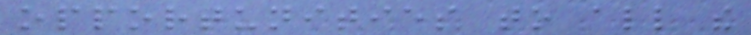opportunities to all the
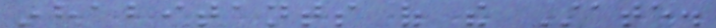inhabitants of the State.
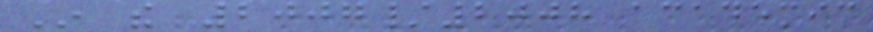In the 2007/2008 academic
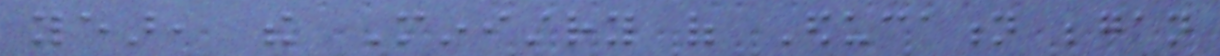year, the Ministry of Education began
